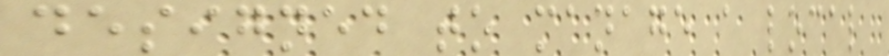designed to manage a local
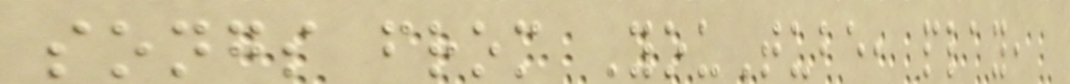songs from YouTube, play,
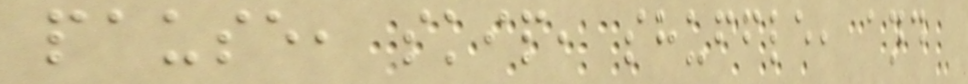pause, skip, shuffle, and
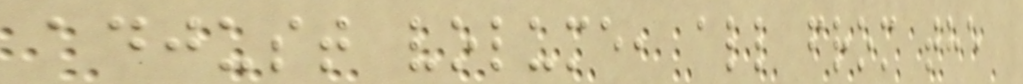adjust volume, all from the
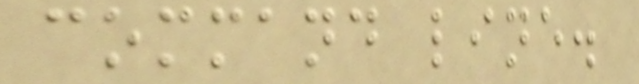command line.
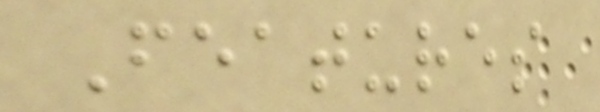Features
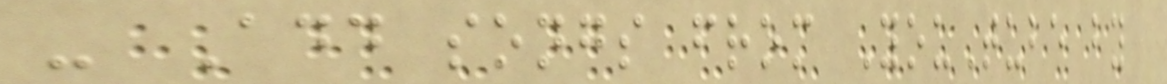- Add songs from YouTube by
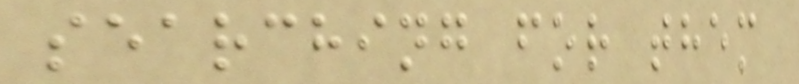searching for them
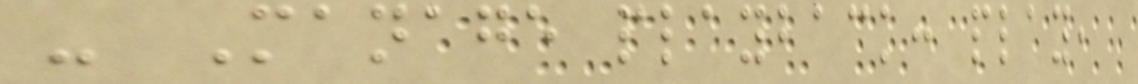- Manage playback: play,
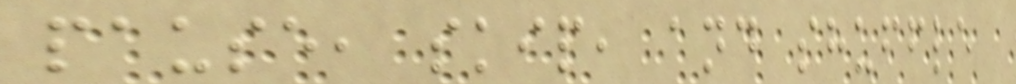pause, skip, and shuffle
